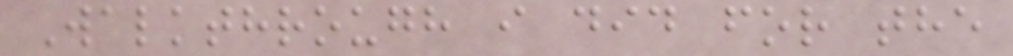Walkthrough i did for the
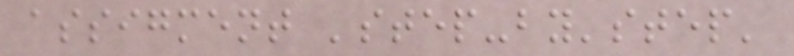assigment 'step-by'step'
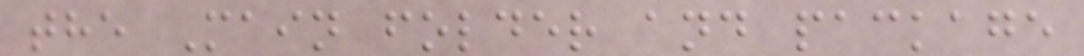the Main folder and package
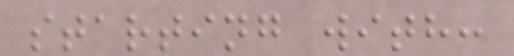starting with:
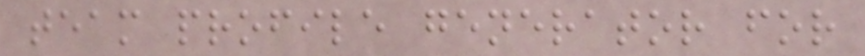team profile generator for
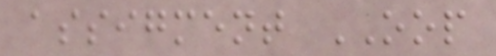assigment OOP
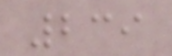239
